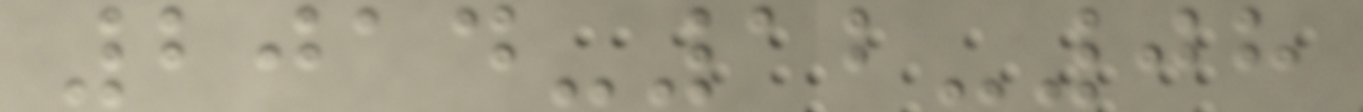2014-12-08
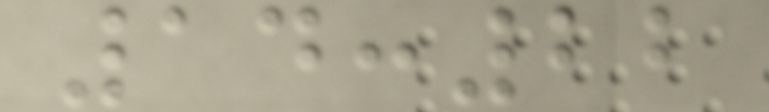14:22
